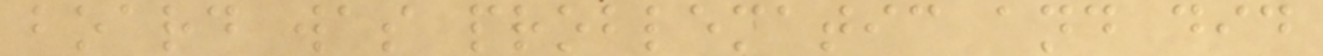board was problematic and did
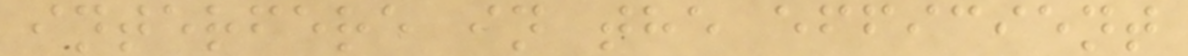interfere in the efficient
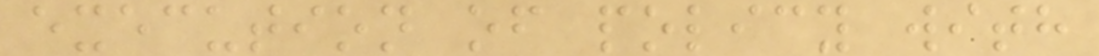execution of policy with
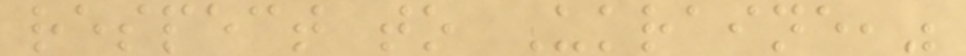respect to Ukraine,"
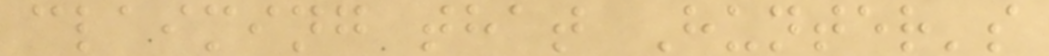claiming that Hunter's
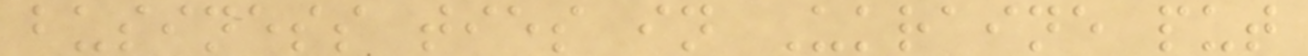business ties in Ukraine put
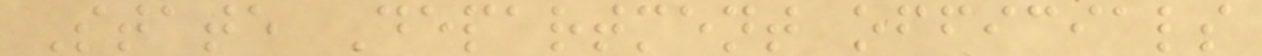State Department officials
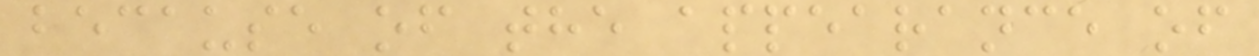because of the appearance of
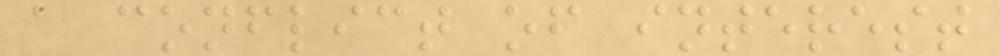a conflict of interest
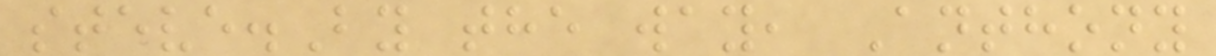steve.By the way, Anthony
